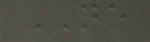NE
